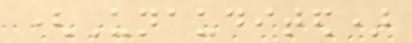(Unaudited)
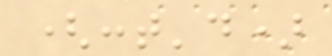(cont'd)
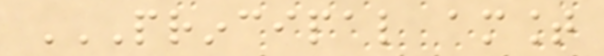PRINCIPAL AMOUNT
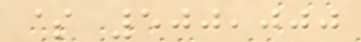$ 500,000
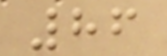86
